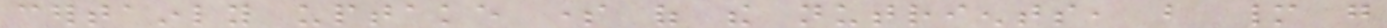certainly uptake some of the nutrients, but many go
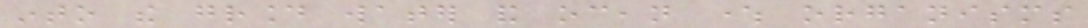into the ground water and ocean where organisms
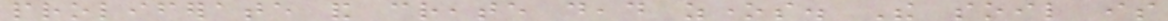proliferate and create dead zones. The soil is
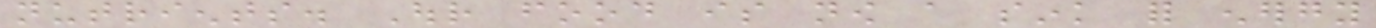nutrients. Our food is now a sink for energy
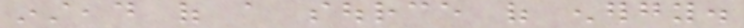instead of a source of energy.
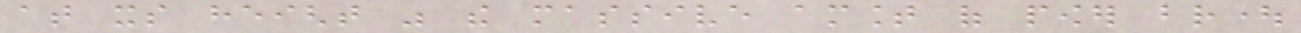at its height was the massive amount of power brought
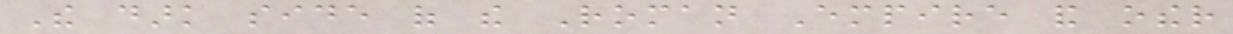The dark side of the Roman Empire and other
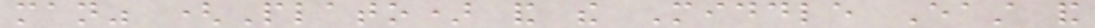man" (Plato) and the Middle East and
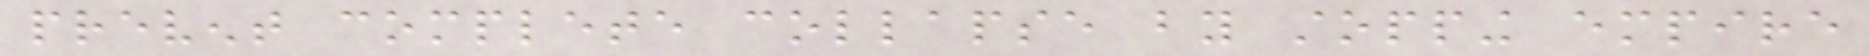prevent complete collapse by stopping empire
